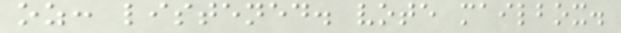oz: listened. vote mailbox.
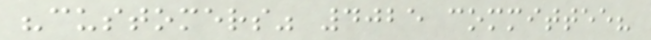"customers" 4025 committee?
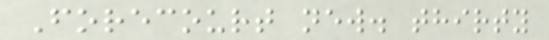Forecourt new. thirty
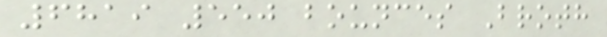6819 550 bounces Broth
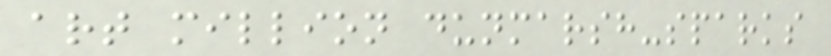art million dunmarsh-sparks
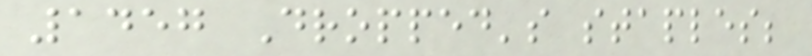1457 Dropped's staples;
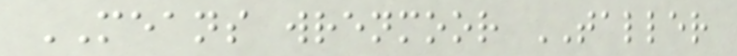MEANS wrenmoor TALLER
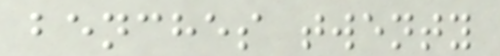benches twenty
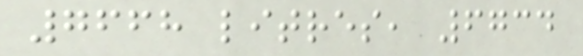7668 litres, 6734
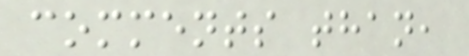comments than,
